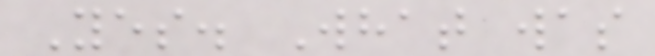Yes. What was
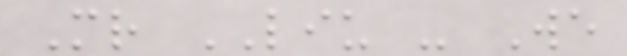Mr LIU - We
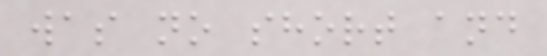was no short and
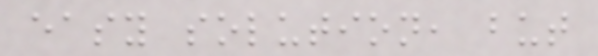easy solution, but
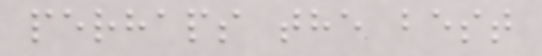perhaps the best
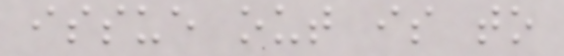issue out is to
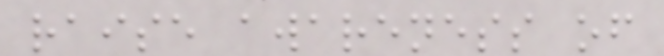raise awareness of
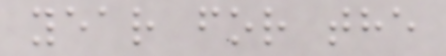year for the
